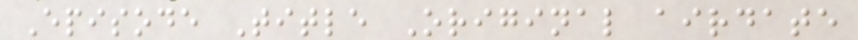Episode Title Original airdate
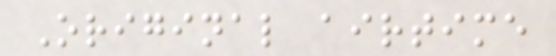Original airtime
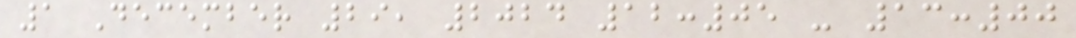1 December 29, 2024 12:05 - 13:00
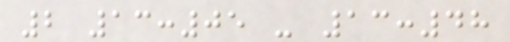2 13:05 - 13:48
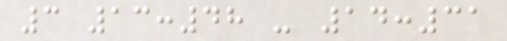3 13:48 - 14:31
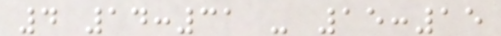4 14:31 - 15:15
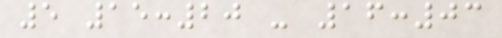5 15:20 - 16:03
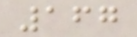167
